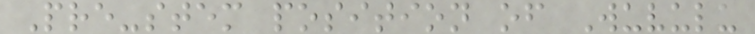Pre-stem position of Wuvulu
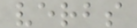verbs
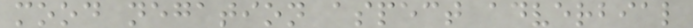mood negation aspect adverbial
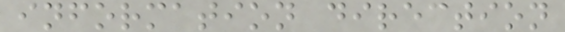information direction
